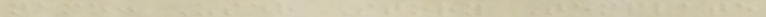name: User Story Template
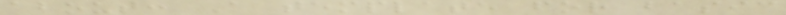about: A template for basic
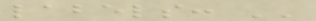labels: ''
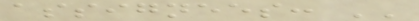assignees: ''
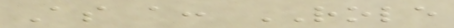As a: ROLE
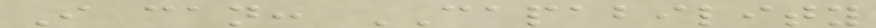I can: CAPABILITY
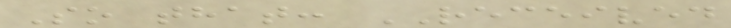So that: RECEIVED
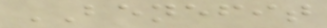BENEFIT
